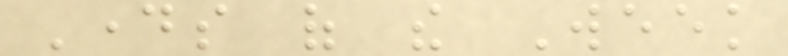Days of the Week
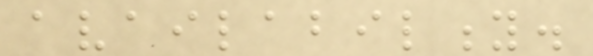availability.
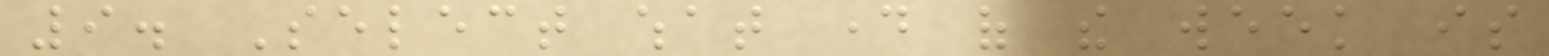9. Select what day of the week is
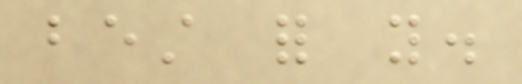best for you.
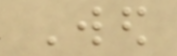Wed
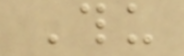Thu
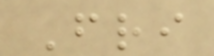Fri
